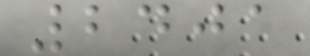2401
